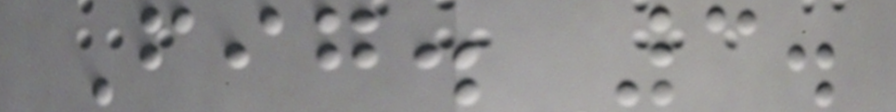Fig. 3.
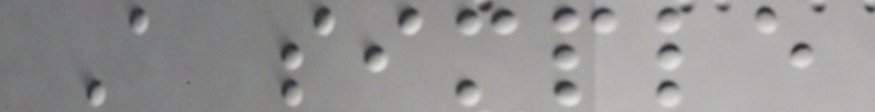A simple
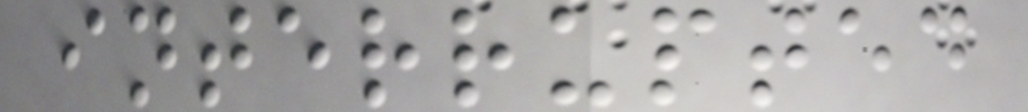interrupted
